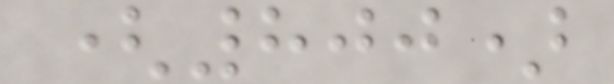(800)
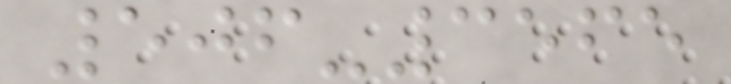506-3565
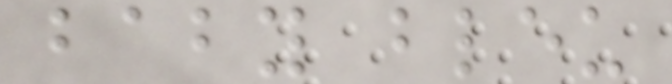baby bleu
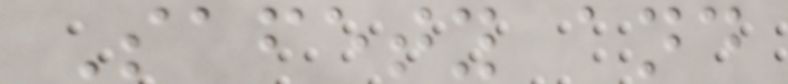Safety and
